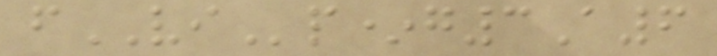fVIp*g3A6
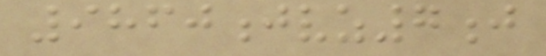9860jvz7j
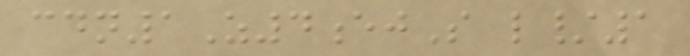cdn1Z4ejS l/1
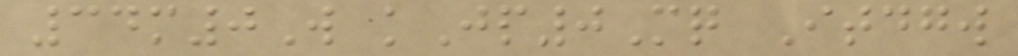34m0W kJp0Mq Itdgw
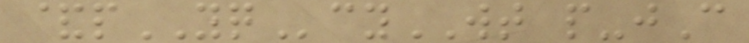&pYQcyWT p-jC
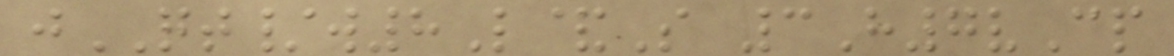jQT/w8L&S 3H7vCp
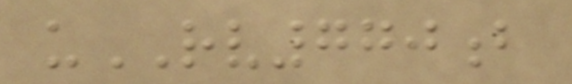uRV770b
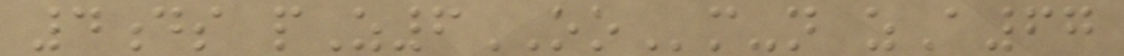4ds pZ6OOm-n zA67
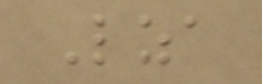Lza
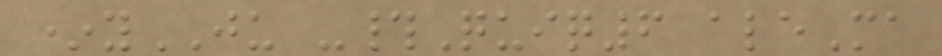*yJU -#Quiq6 aleMa
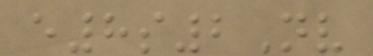e8s2Nv
